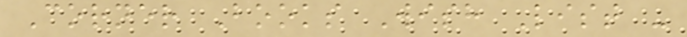Corner Books Wish List -
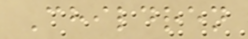Children
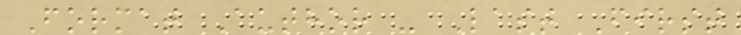Format Author - Last First
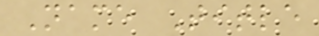Name Title
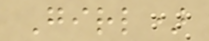Girl)
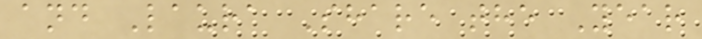and Laura Share the Year
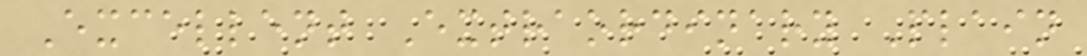Excellent Extraordinary Plain
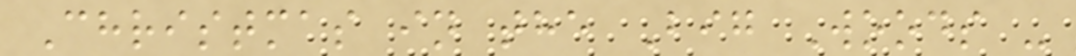Christmas in the Big Woods -
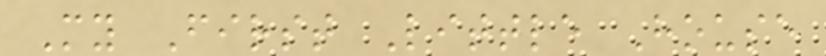My First Little House
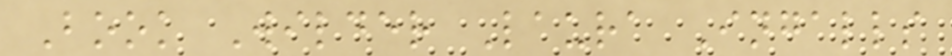Book Wilder Laura Ingalls
